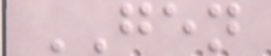GEN
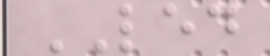LED
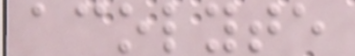acolyte
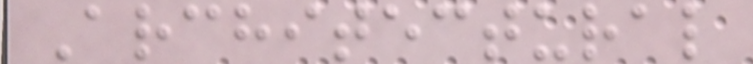Architectural
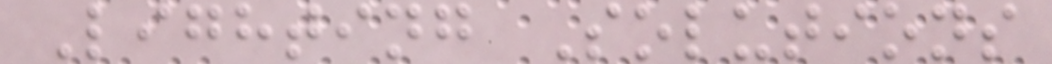Lighting Solutions
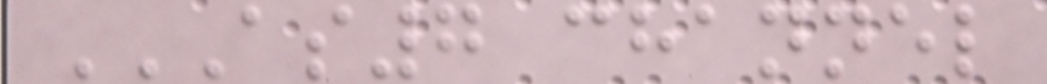AS7 CHANNEL
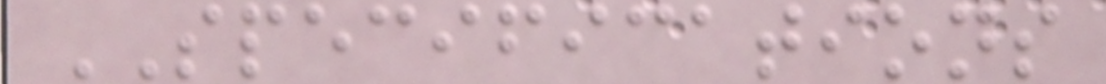SPECIFICATIONS
